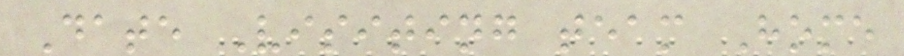Date Visiting team Home
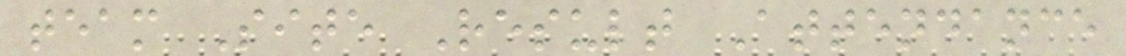team Site Result Attendance
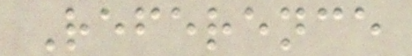Reference
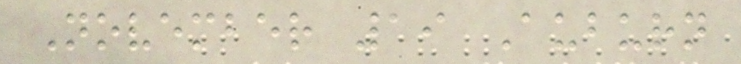November 19 Auburn
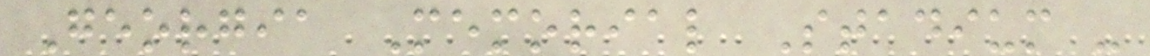Georgia Memorial Stadium -
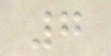7
